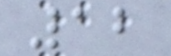12
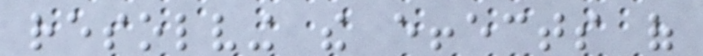resolving the effects of
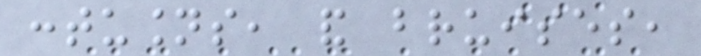contusions, and bruises,
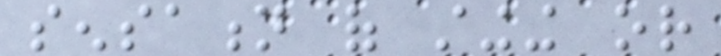sensation of stinging or
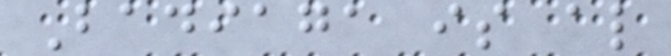Badiaga is also
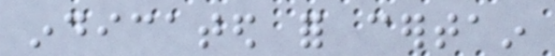indicated for certain
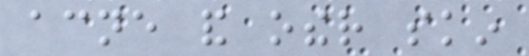acne and other skin
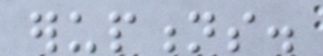eruptions.
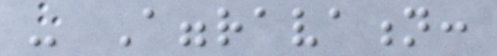- Aggravation:
